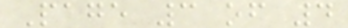Page 3 of 4
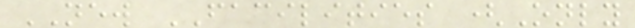NEW FACILITIES (Only
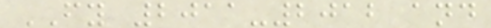FY 2011-2012 and
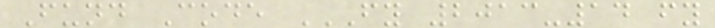Fund Code FY 2013-14 FY
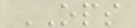OPS
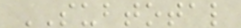SUBTOTAL
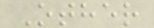Other
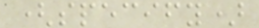(specify)
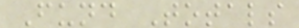Fund Totals
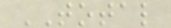TOTAL
